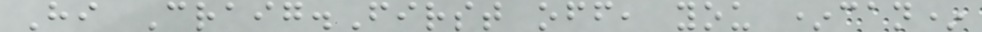Hi Craig.First off, you *can*
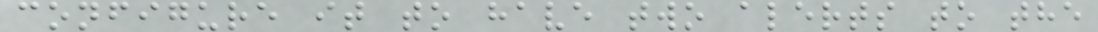configure it to have two alerts to the
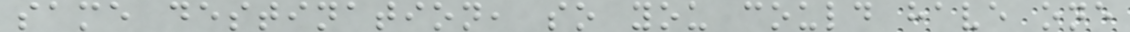same destination, so you could have one
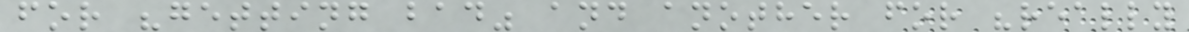for "getting bad" and another for "really
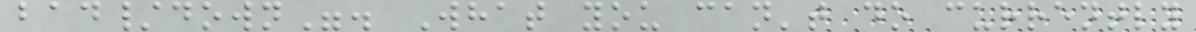bad/down". What you can't do currently
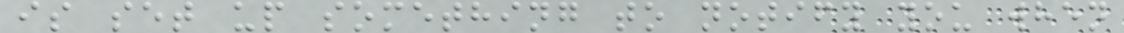is set up something to notify you when
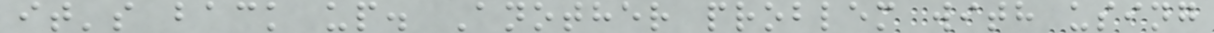it's back up. Another problem with using
